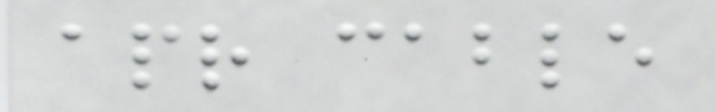apr cable
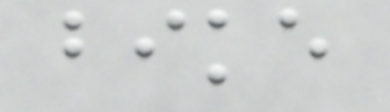bike
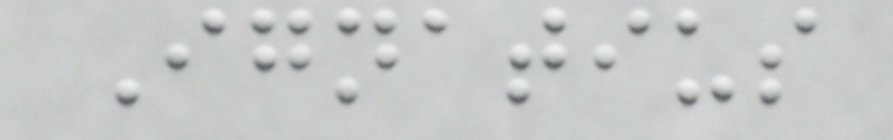Ignatius
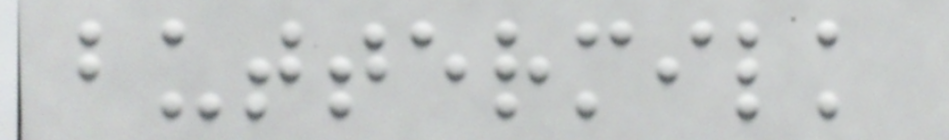buttermilk
